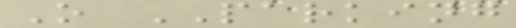O PARKING
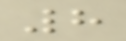8
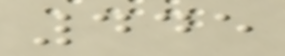445
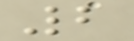2
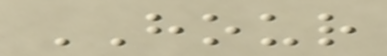HOUR
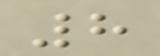8
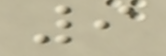9
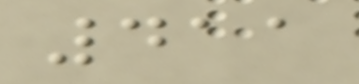411
